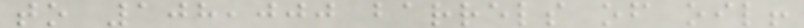to 108,000 barrels of oil!
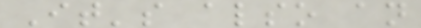It's also an
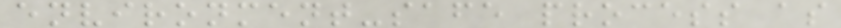environment-safe process as
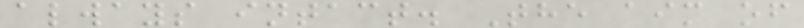always intact. The aim of
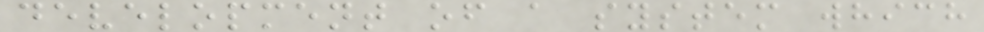development of a system which
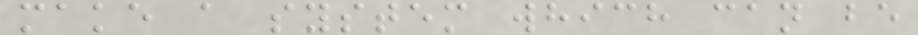make a system which can be
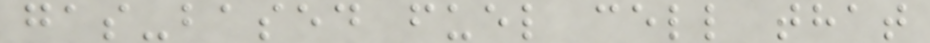gas-based fuel cell that
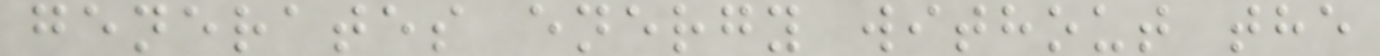generates energy without the
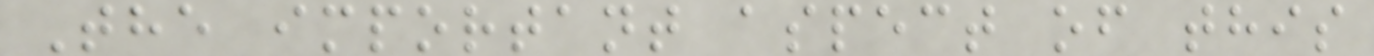The important aspect of this
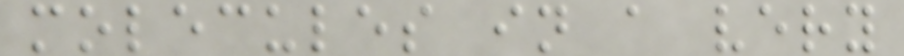molecules in a very
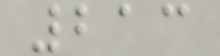213
